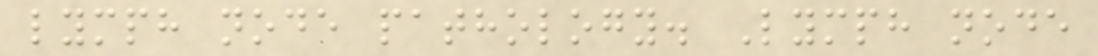lymph node pathology. Lymph node
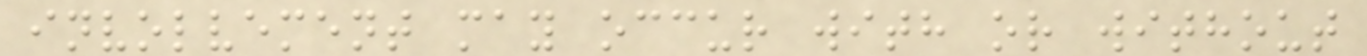involvement may occur with or without
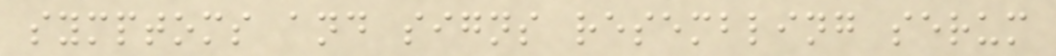symptoms and signs resembling serum
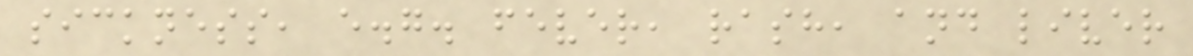sickness, e.g. fever, rash, and liver
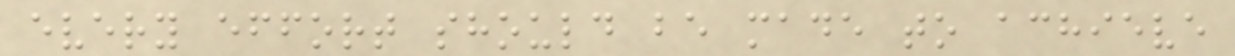every effort should be made to achieve
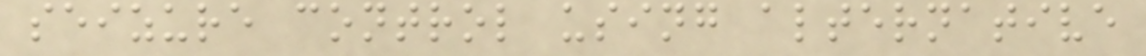seizure control using alternative
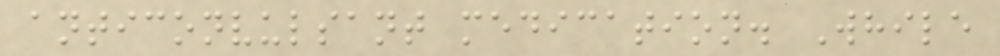anticonvulsant medication. While
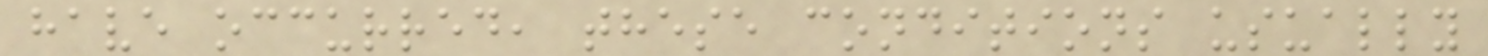have occurred, these conditions usually
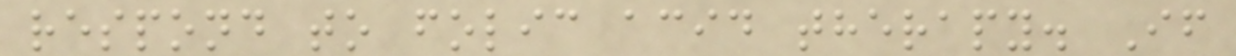respond to folic acid therapy. If
